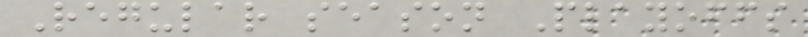Regular season Playoffs
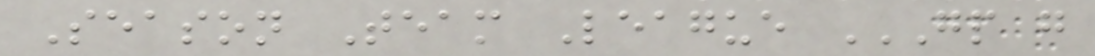Season Team League GP G
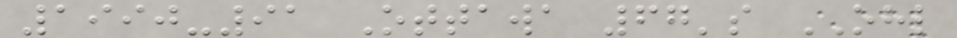1990-91 Ottawa 67's OHL
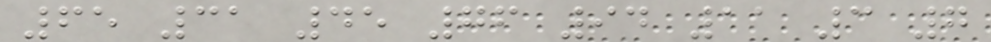65 31 45 76 94 11 3 7
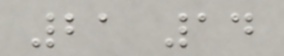21 14
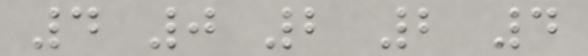4 0 2 2 4
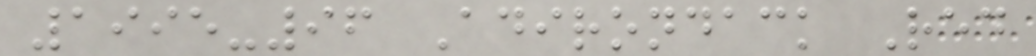1995-96 Adirondack Red
